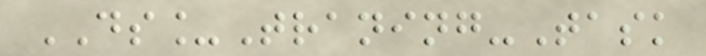DS_Traning-Task
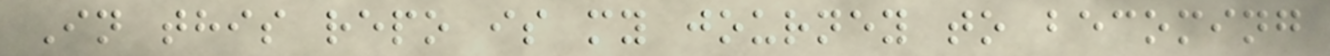In this repo is my journey to becoming
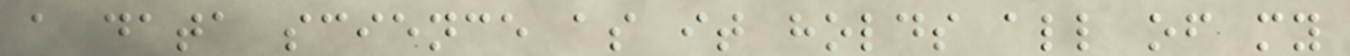a data science as it holds all of my
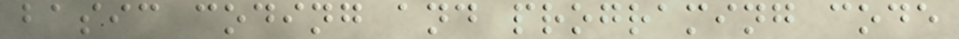basic coding and programing code
